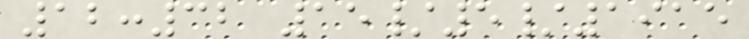12:32 15/5/1915
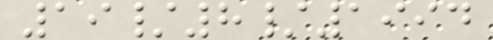19/8/1994
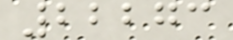22273
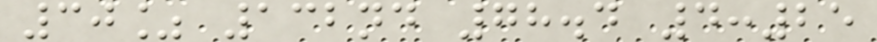30% 132nd 78.4 4:25
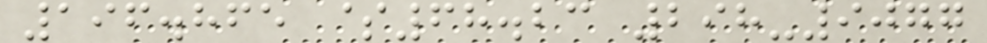196.865 $68.23 298-9077
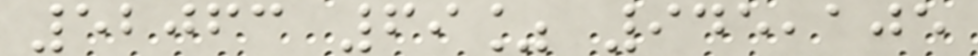52063 69% 945,105
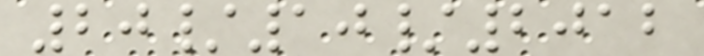20/10/2012
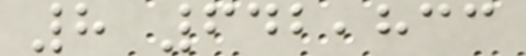8 642,833
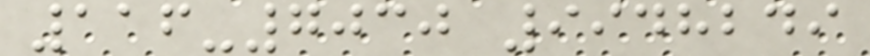116-7030 9948249
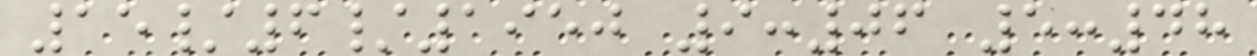15/6/1950 9:06 5:48
